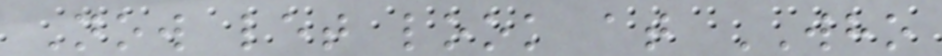Now let look at WHO
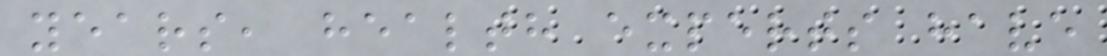years, health experts have
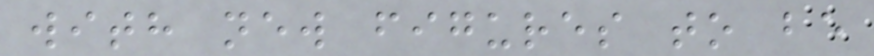with new figures to be
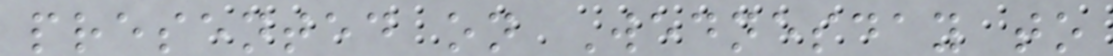presented on Wednesday to
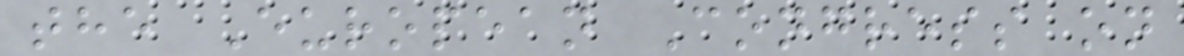the European Congress on
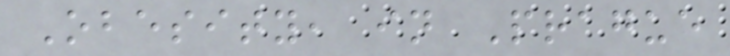Obesity, in Prague
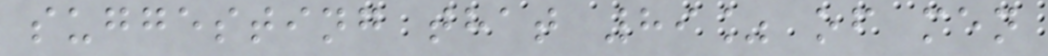suggesting that 89% of men
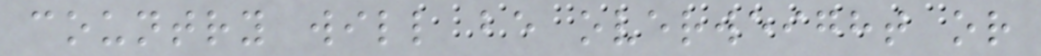country will be overweight or
